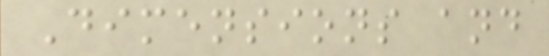Dimensions and
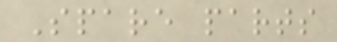Spare parts
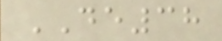DE38
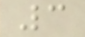3
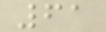61
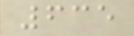635
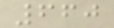660
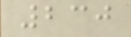230
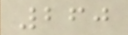260
